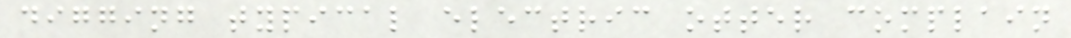digging typical electric otter complain
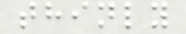thinly
